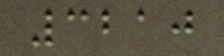3210
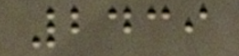2439
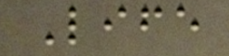Life
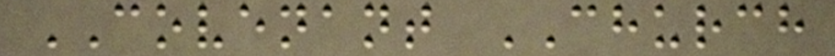COVENANT CHURCH
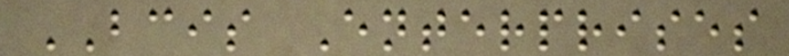BCIS Enterprises
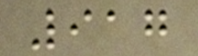917
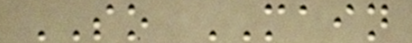SO MAIN
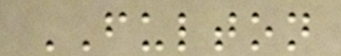FULTON
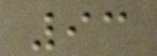93
